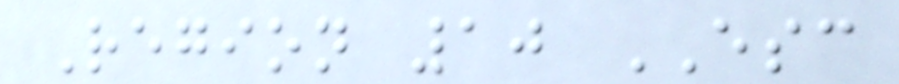Region 10 ESC
